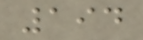194
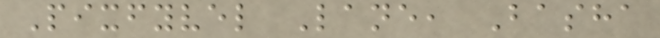Pixfyvel Lane, Basha
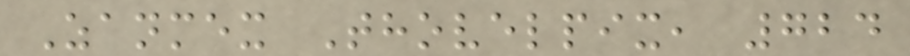Zanmex Thovelpix, 724
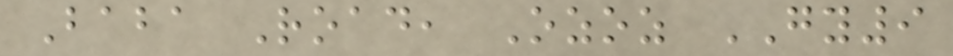Baba Road, Ozoz GY9
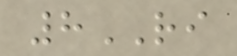8RI
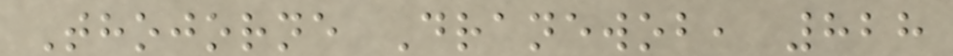Thojorne Dranewob, 828
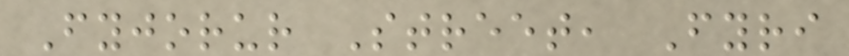Fyjorur Street, Fyri
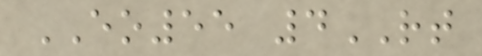EO55 4RT
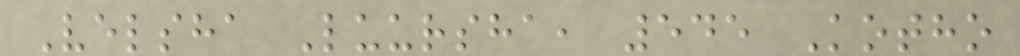Velsha Luursha, 545 Kotho
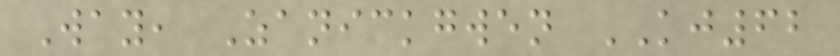Way, Zanickgwen KJ62
